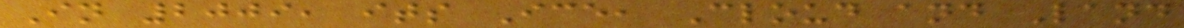In 2009, its Ice, Cloud and Land
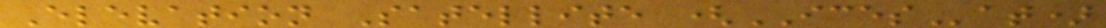Elevation Satellite (ICESat)
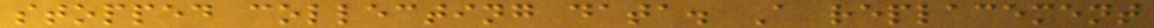stopped collecting data. A replacement
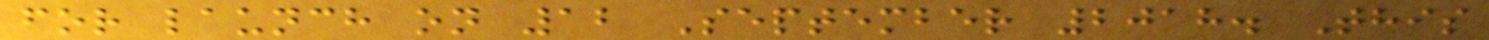for launch on 12 September 2018. This
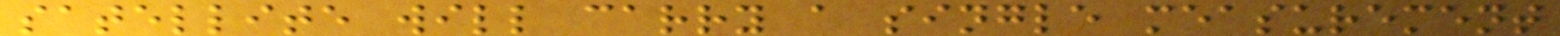satellite will carry a single measurement
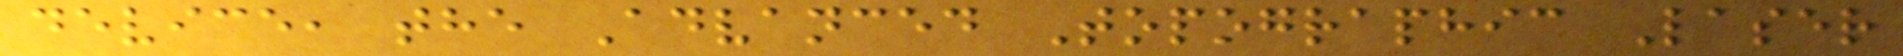device, the Advanced Topographic Laser
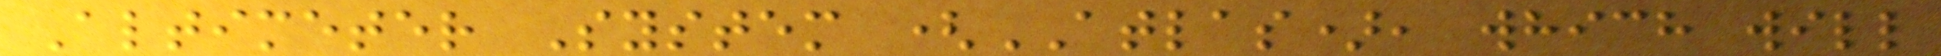Altimeter System (ATLAS), which will
